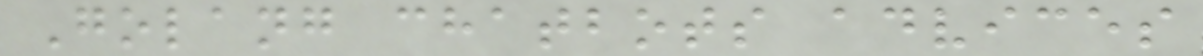Golang chatbots advices
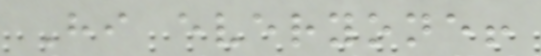Hi everyone!
